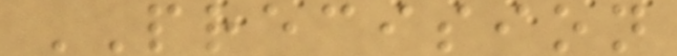PRECISION
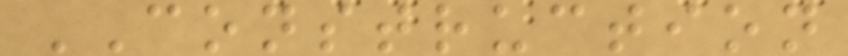CONSTRUCTION
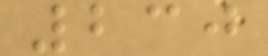230
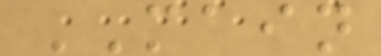MAIN
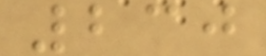230
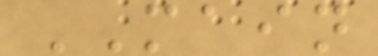MAIN
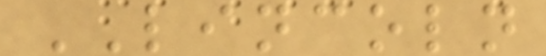LINCOLN
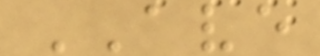AVE
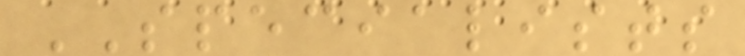SPECIALISTS
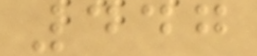447
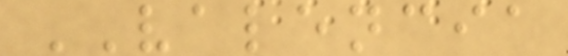VALENCIA
